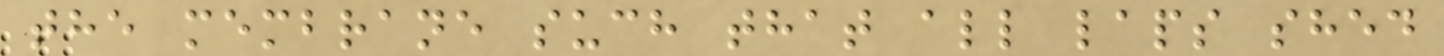the membrane such that all laps shed
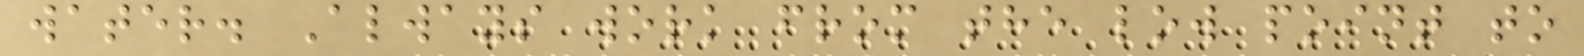water. Always work from the low point to
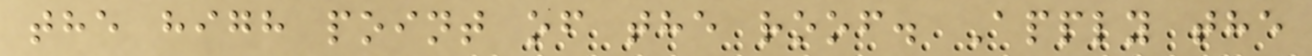the high point of the roof. Apply the
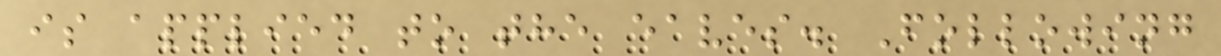is applied to the eaves. Following
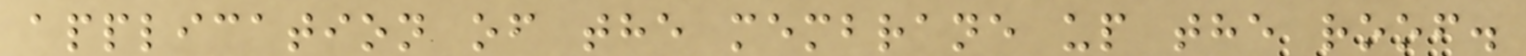application of the membrane up the roof.
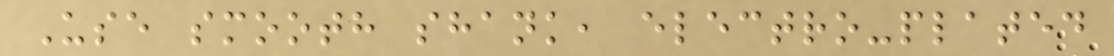Use smooth shank, electro-plated
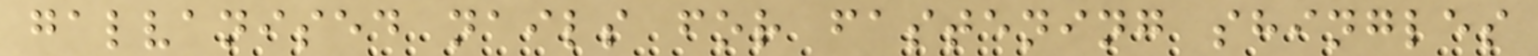galvanised nails for fastening shingles
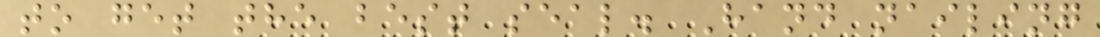to get the best seal. Hand nailing
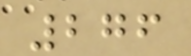276
